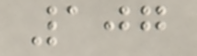107
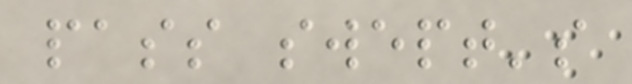pass swept's
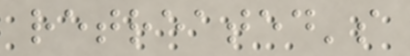retreated's
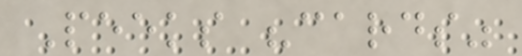Peeks "cards"
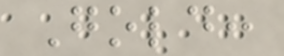Gold:
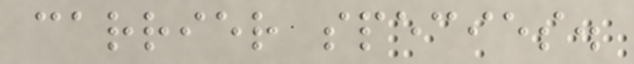carrier species.
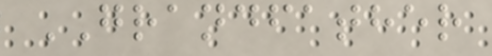GRANDFATHER
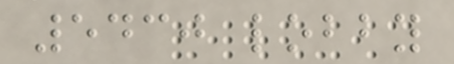5430 lobby
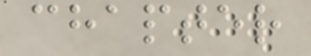chapter
